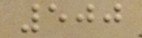500
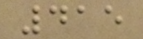415
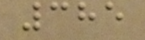385
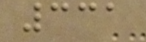331
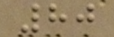80
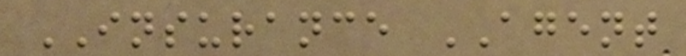INSURANCE AGENT
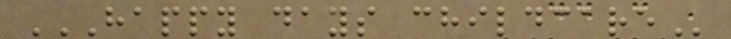HAPPY DAYS CHILDCARE
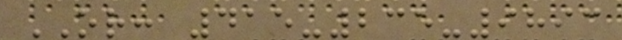OR: 415-235-9893
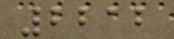2212
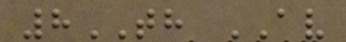8TH AV
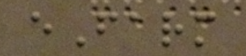eFarm
